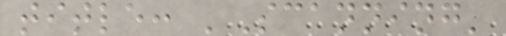title: 'Scanning'
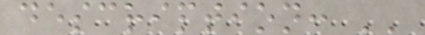description: ''
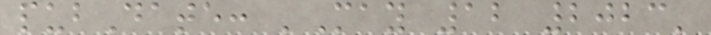pubDate: 'May 12 2023'
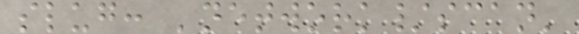slug: 'network/scan'
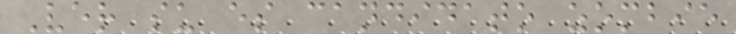Ver su es candidato zombie
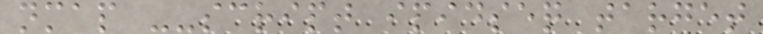nmap --script ipidseq target
